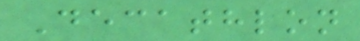Decathlon
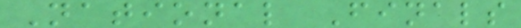National Finals
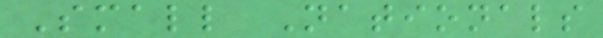Small Nationals
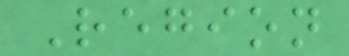Region
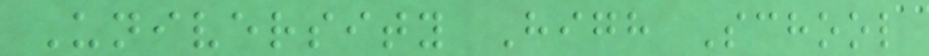University High School
